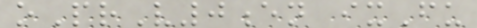oPrV0en ixFu
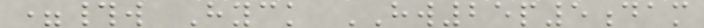=#w Hyck HW25p5dam
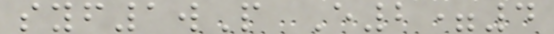syf1wP E2=4
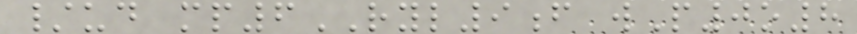/ud mp6RYL9f wP0o8
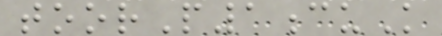toorP1cuK
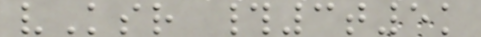vKsr #3t5k
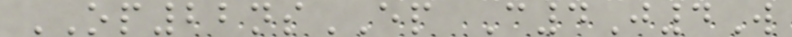OP22nsEP C4J4W
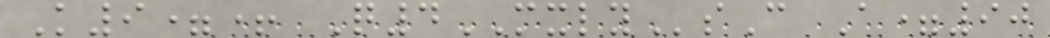K9=+ Q4MXLYsC A=90
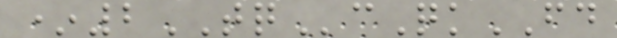*2TQcQkFD
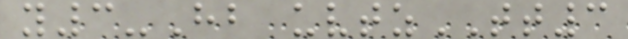y3-Hb uvtzTT3
